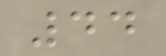44
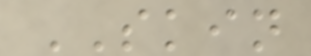SKIN
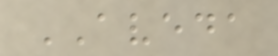AVEDA
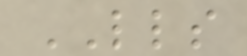LLS
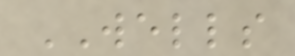WELLS
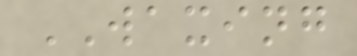WAXING
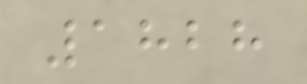1828
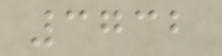3732
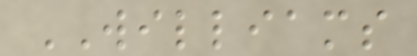WILLIAMS
